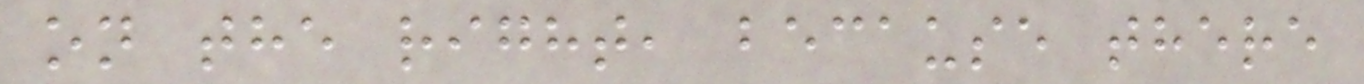on the right, because there
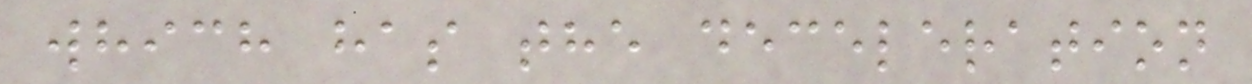which has the deceleration
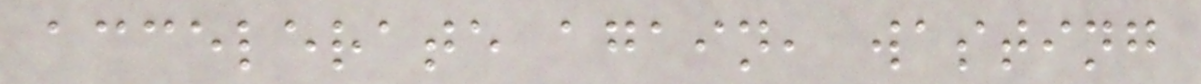accelerate again, wasting
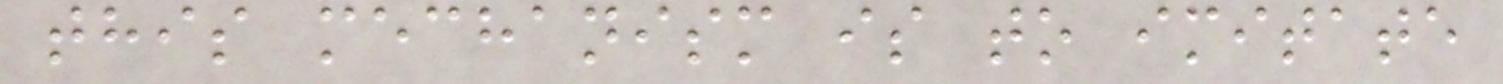this mechanism is to imitate
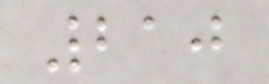210
